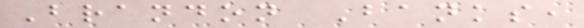Brandon Banks,
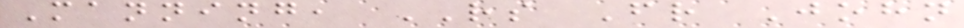Manning, RS Fr John
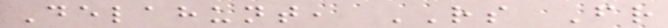Delahunt, RS Fr
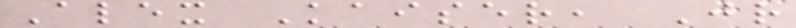Alex Kaiser, Jr
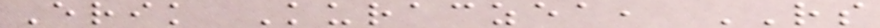Erik Kuraczea, RS
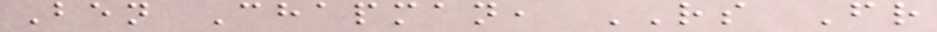Ben Chapman, RS Fr
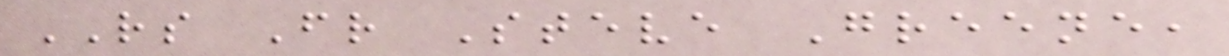RS Fr Steve Greene,
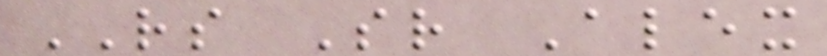RS Sr Alex
